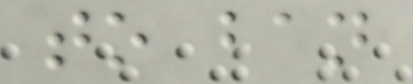to ban
